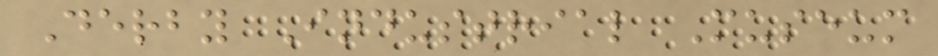Derby Industrial Museum
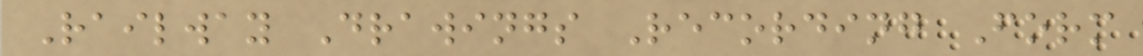Railway Drawings Recording Form
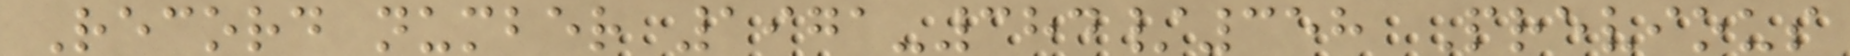Record number 1971-384/358 Previous
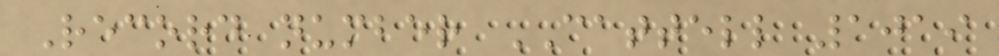Record number CATTELL 1019
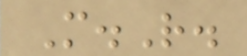M.R.
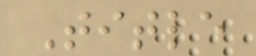Title
